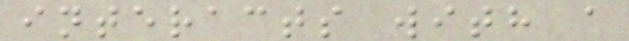interacts with a
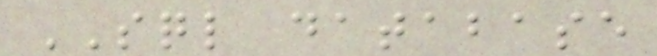SQL database
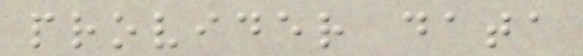provider data
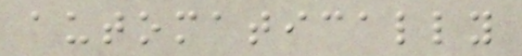automatically
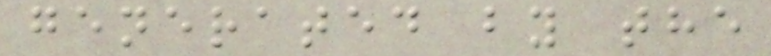generated by the
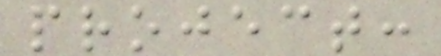project:
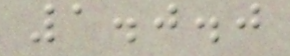1.0.0
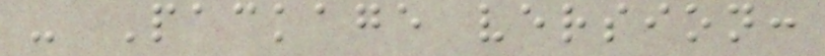- Package version:
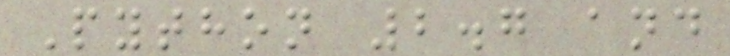Python 2.7 and
